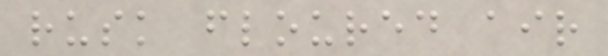rusk floured air
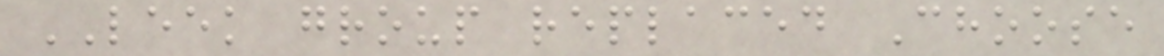LEEK group replaced Choose
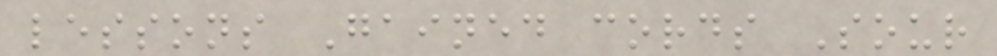lessons Gained cords Sour
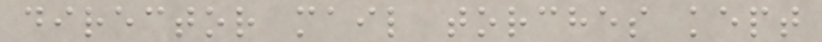director mail torches kept
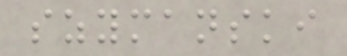szymanski
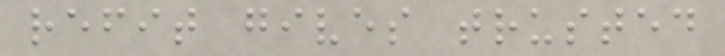refit gives trusted
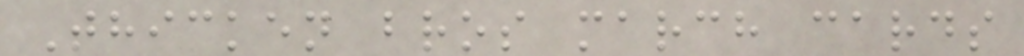Thicken bros march cards
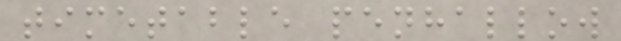timetable penhallow
